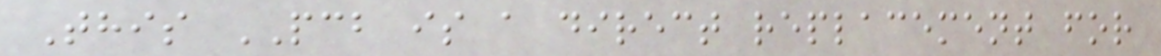This PCB is a direct replacement for
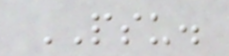PSU.
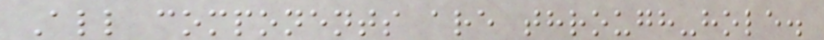All components are through-hole.
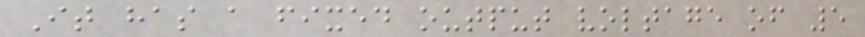It has a fixed output voltage of 5
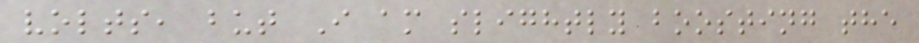volts, but I am slightly boosting the
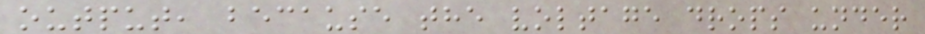output, because the voltage drops under
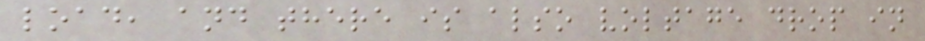load, and there is also voltage drop in
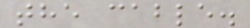the cable.
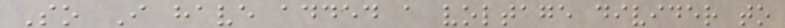So I have added a voltage divider to
